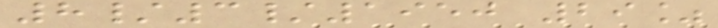8/3/1950 29%
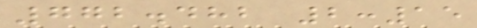772.482 2:15
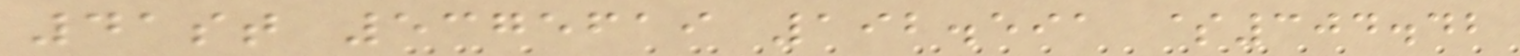41st 5375619 192.591 $304.42
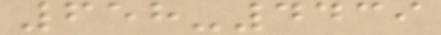658-4439
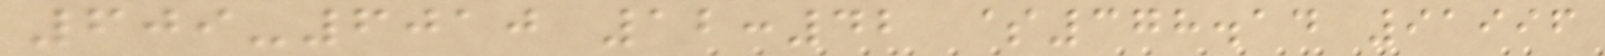609-6010 12:42 $378.14 91996
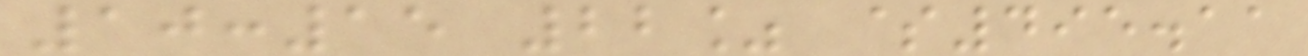10:15 22% $495.11
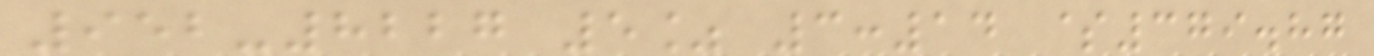952-8227 5% 3:14 $379.87
